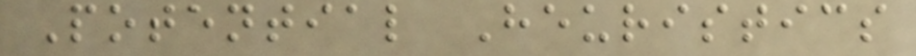Potential Heuristics
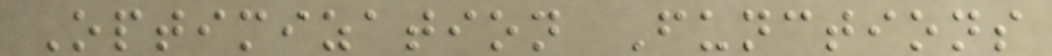Optimization Functions
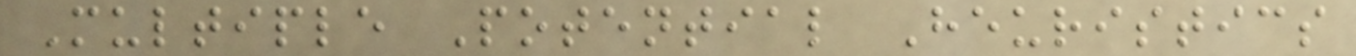Multiple Potential Heuristics
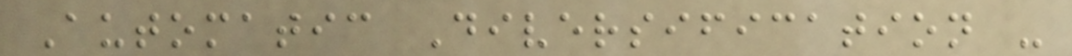Automatic Diversification -
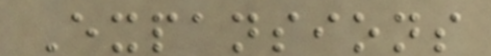Expansions
